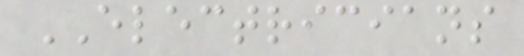ELECTRICIANS
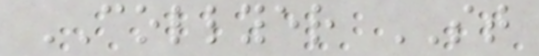COLLYER ST
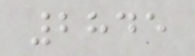2845
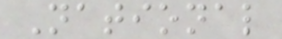National
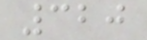320
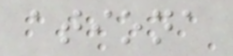ationa
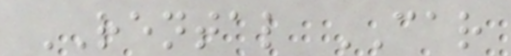RENTAL CAR
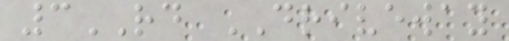3RD DRIVEWAY
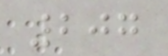207
